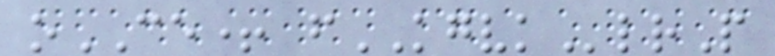oCE+ fKGVKlrP
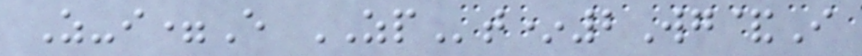Z-i=E ZPt*2Wg&I
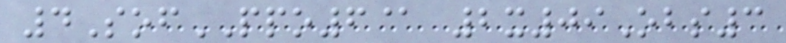4SofPPO6@ 2x09Obs3
